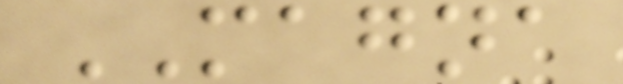MAGNA
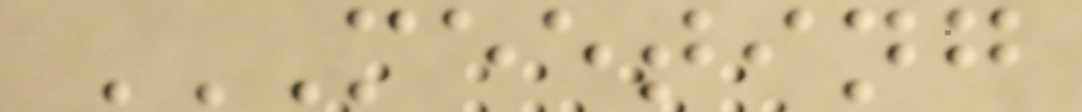MEETING
